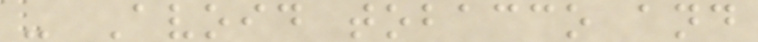- Avoid tobacco and
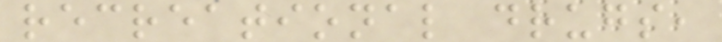recreational drugs,
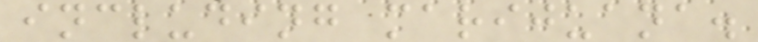including marijuana.
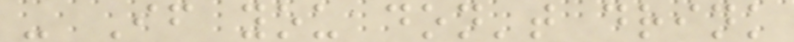- If you don't drink
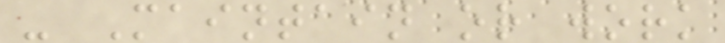- Maintain or work
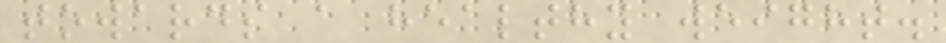towards a healthy weight.
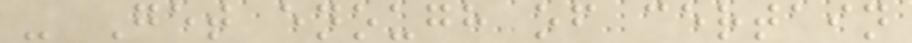- Get enough of certain
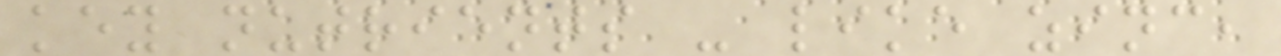key nutrients - like zinc,
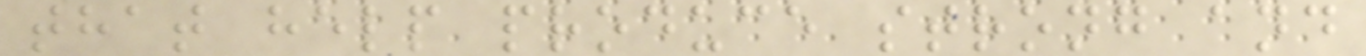that help produce strong and
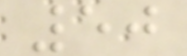50
